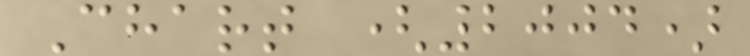Chart (2004)
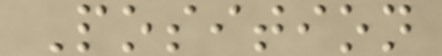Position
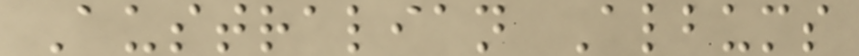Australian Albums
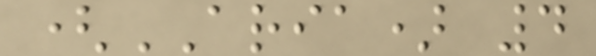(ARIA) 4
